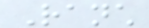Ranch
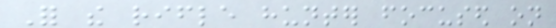For the rifle hunter focused on
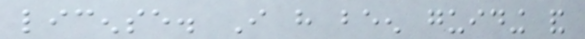license. I have been guiding and
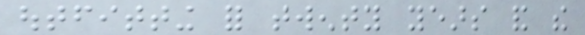outfitting for twenty years and the
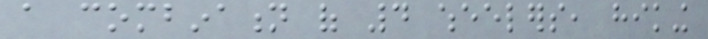a combination of 4 wheelers, hiking
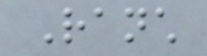Ranch
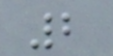2
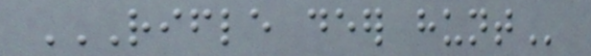RIFLE DEER HUNT
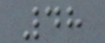48
